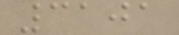3101
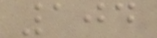104
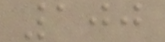100
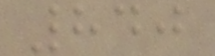840
